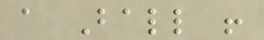a Ball !
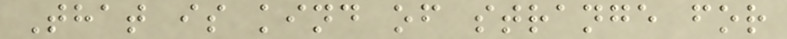That is kind of strange for
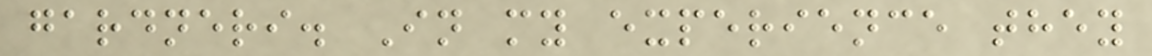gardneri. In my experience they
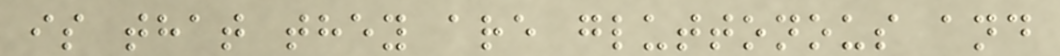is that they are gluttonous and
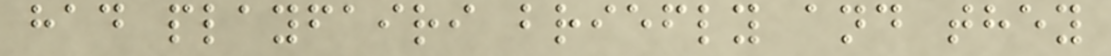had playfairi briefly and they
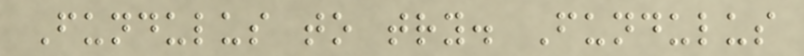Fundulus to try. Fundulus
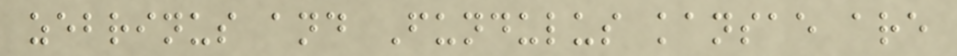zebrinus and Fundulus kansae are
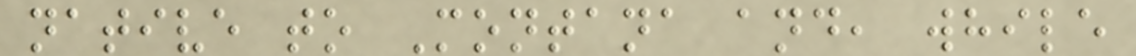native to Montana and, while
